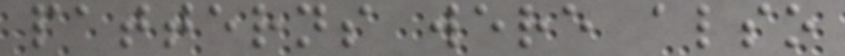patterns were also
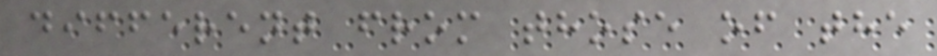different from those of the
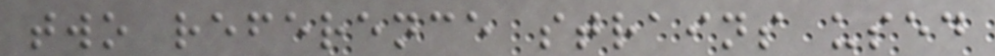two reference strains used
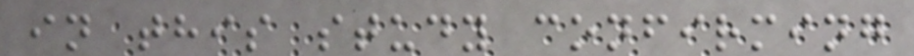in this study confirming
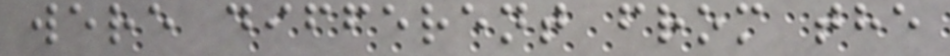were different from the
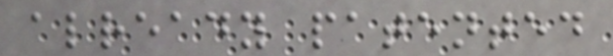already patented
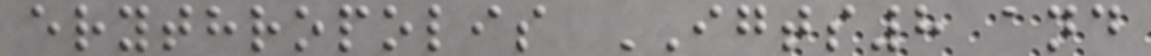erythropolis IGTS8 and
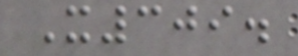X309.
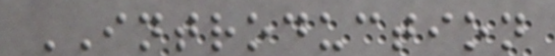INTRODUCTION
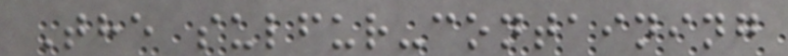The sulfur-containing
